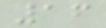16
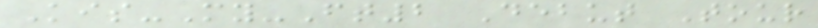Kis-My-Ft2 Debut Tour
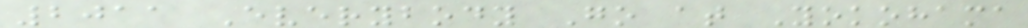2011 Everybody Go at Yokohama
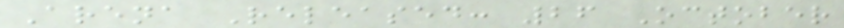Arena Released: 26 October
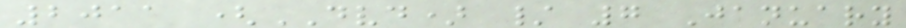2011 (DVD) / 7 January
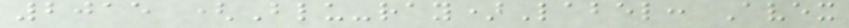2015 (Blu-ray)Label: Avex
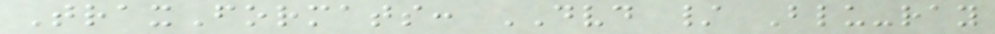TraxFormats: DVD / Blu-ray
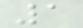1
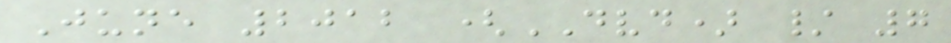June 2012 (DVD) / 7
